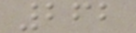262
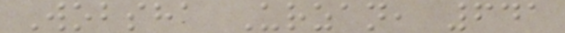Wobsha Urzan, 641
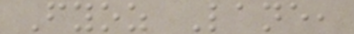Fyoz Lane,
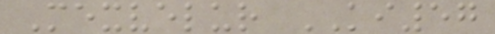Mexvelur KI57
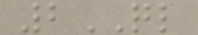2QL
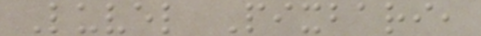Luvel Pixbari,
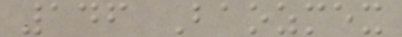146 Baozmex
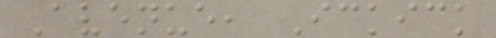Avenue, Ickick
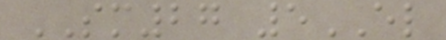SM27 5EL
